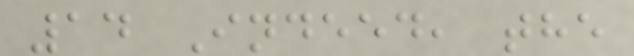14 Indeed, the
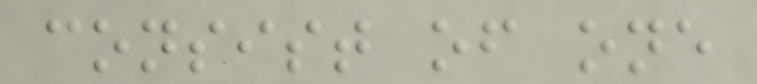consist of one
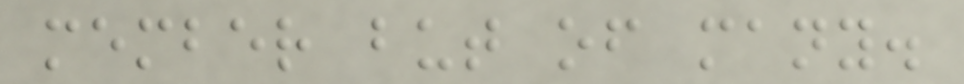member but of many.
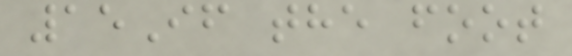15If the foot
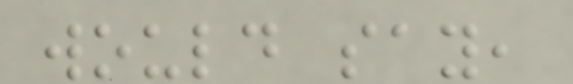would say,
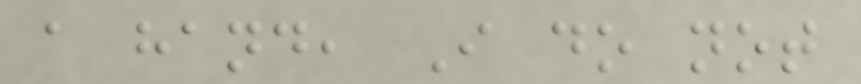a hand, I do not
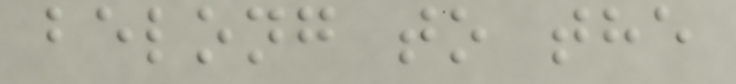belong to the
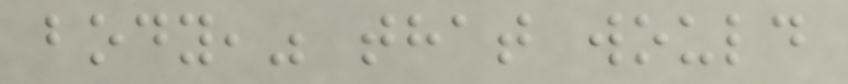body," that would
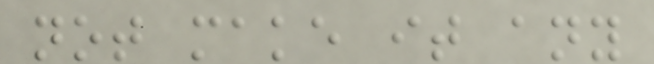not make it any
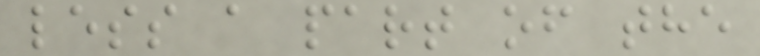less a part of the
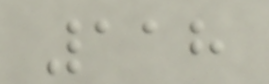118
